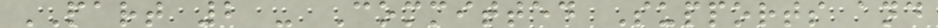PART 2 - Committed Supports and
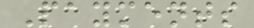Payments
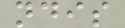ndis
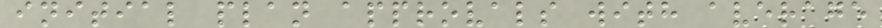initial plan approvals with average
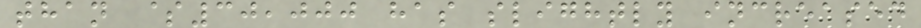than $30,000 has slightly increased
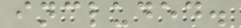included.
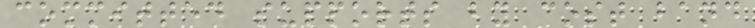committed supports by cost band
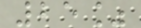25%
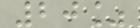20%
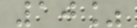10%
